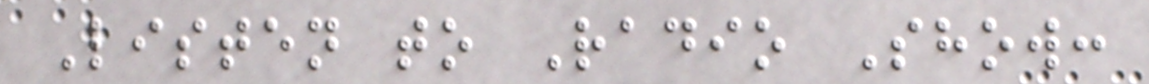Listen to Radio Show:
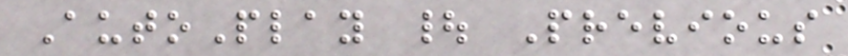AutoPlay | Previous
